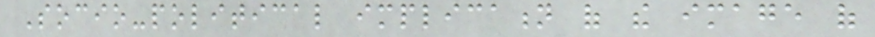Socio-political implication of the image of
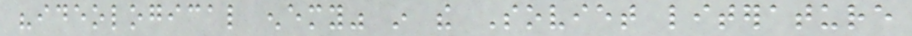"ideological enemy" in the Soviet literature
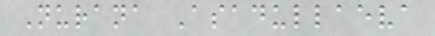Nurana Asadullaeva
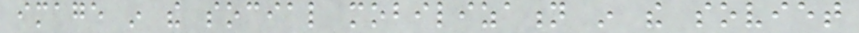image in the social mobilization in the soviet
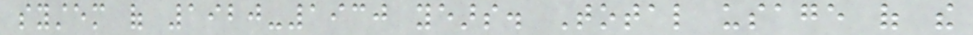system of 1920-1930 years. Total usage of the
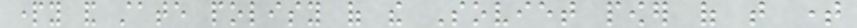party and state polisy of the Soviet power of that time
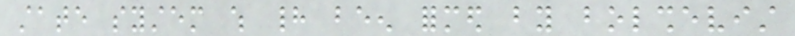state system which had been formed by bolshevist
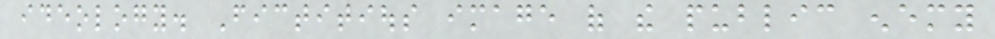ideology. Fictitious image of the public enemy
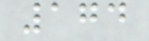174
